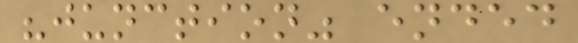"junction" ended
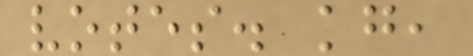votes. kg,
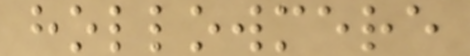hollowmere
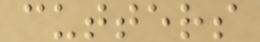cutters
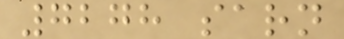7278 sarn
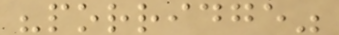"porridge"
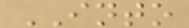INTO
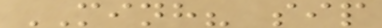MINH? sip
